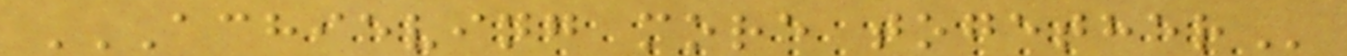ACHIEVING MORE TOGETHER
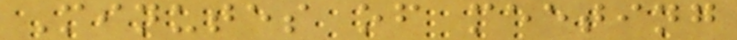Minutes of meeting
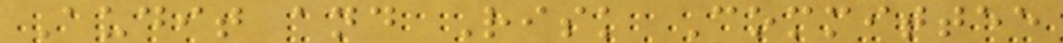Audit and Risk Committee
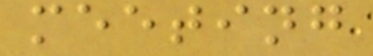meeting
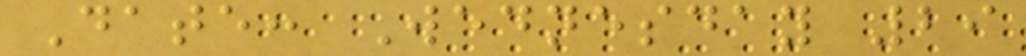Date: Wednesday 29
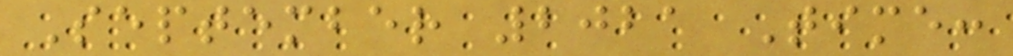September 2021 Time:
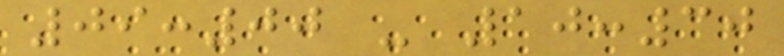09:00 - 10:30
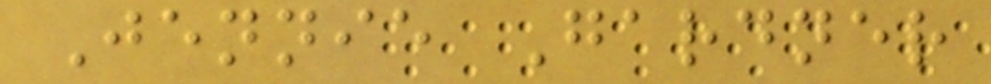Jennie Gardner
